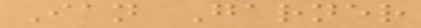Ian Garner
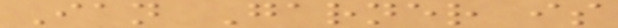Ian Garner is
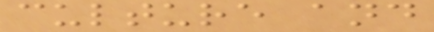culture and
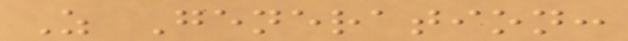Z Generation:
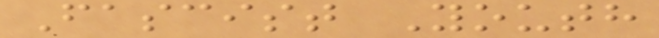Fascist Youth
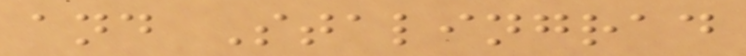and Stalingrad
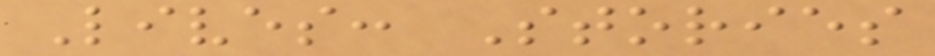Lives: Stories
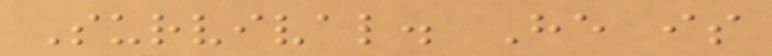Survival. He is
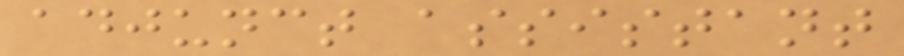adjunct assistant
